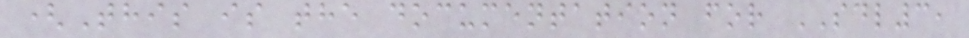(This is the documentation for SDL3,
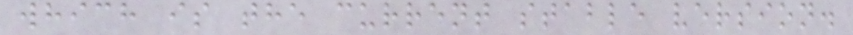which is the current stable version.
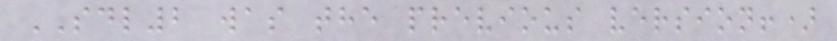SDL2 was the previous version!)
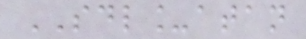SDL_atan
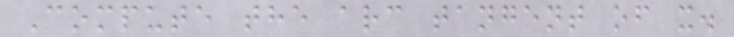Compute the arc tangent of x.
